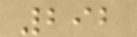292
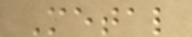Metal
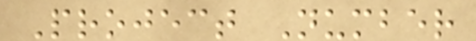Project Number
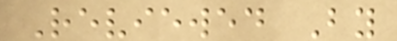Reviewed By
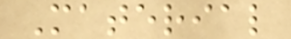Material
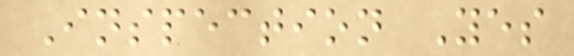Inspection Yes
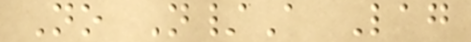No N/A Lag
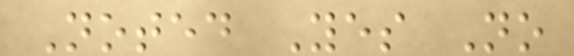Noted Yes No
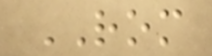ROM
